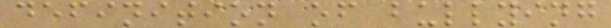definition of bullying
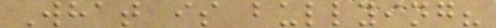What is bullying?
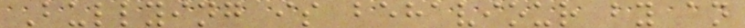Bullying is behaviour by an
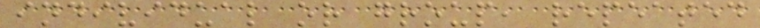individual or group, repeated
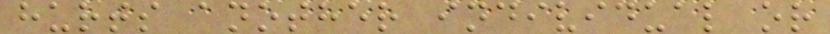hurts another individual or
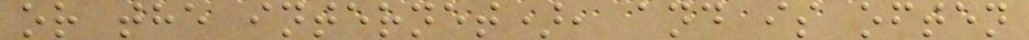or the internet), and is often
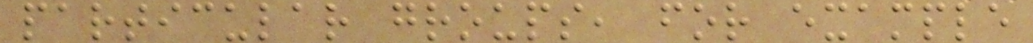particular groups, for example
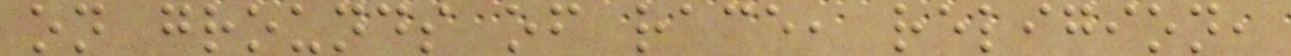on grounds of race, religion,
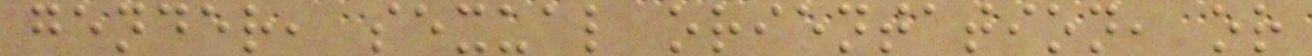gender, sexual orientation, or
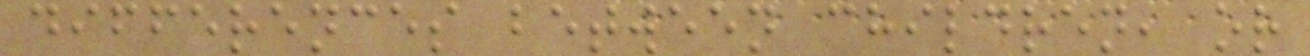differences between children, or
